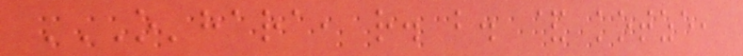O'HARA, R. B. & KOTZE,
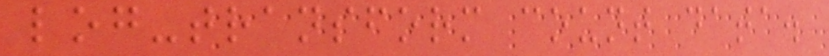log-transform count data.
